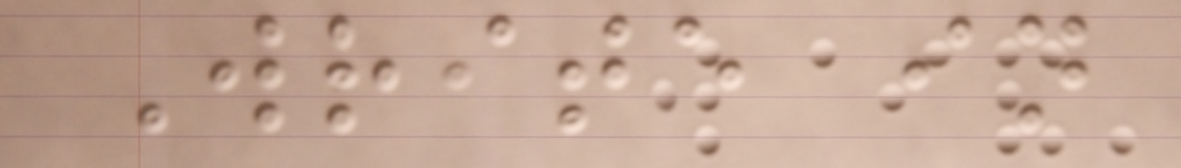Write in
